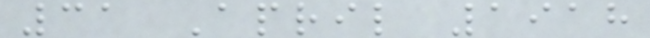31 April 1918
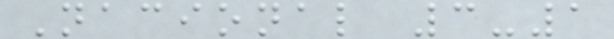Nacional 3-1
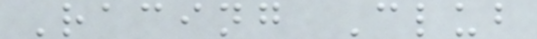Racing Club
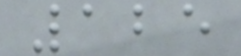125
